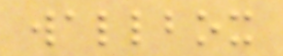wallbox
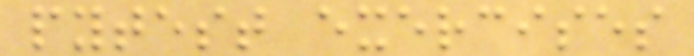pytest exercises
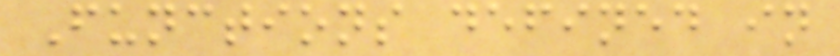Functions defined in
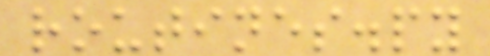routines.py
